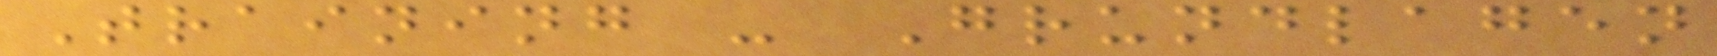Training - Grundlagen
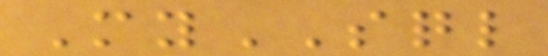MySQL
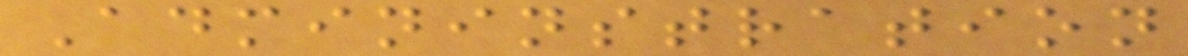Admininstration
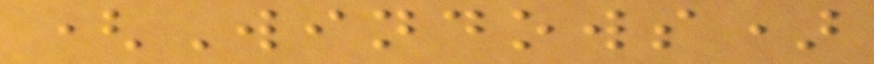(Windows)
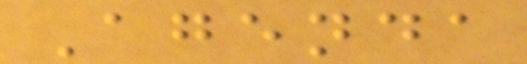Agenda
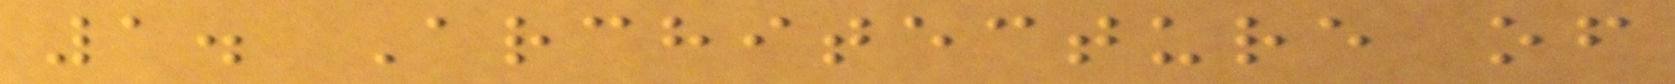1. Architecture of
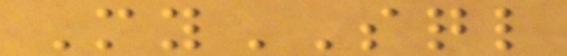MySQL
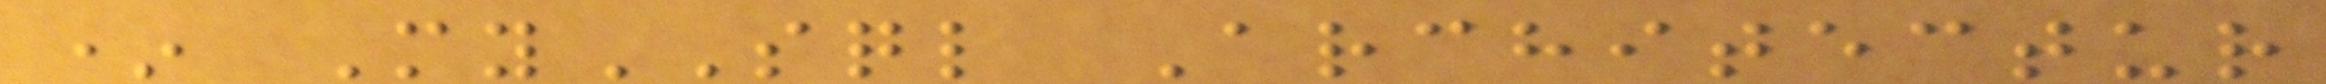* MySQL Architectur
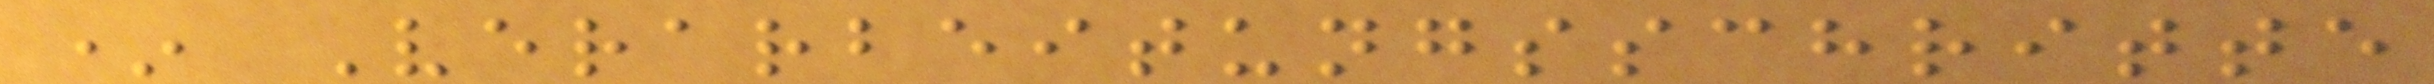* Verarbeitungsschritte
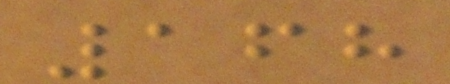168
